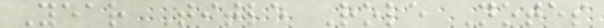Year Title Role Notes
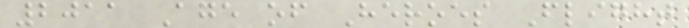2011 Age of Heroes Flight
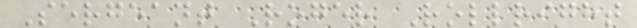Sergeant Roger Rollright
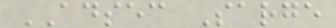ADSEC Sarge
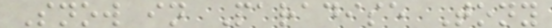Snow in Paradise Tony
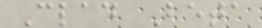Clad Beta
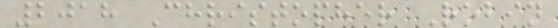2018 Christopher Robin
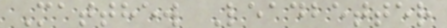Matthew Leadbetter
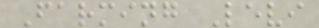Farming Levi
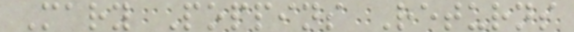Mary Poppins Returns
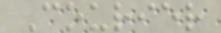Courier
